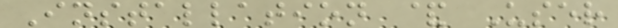Installation & User
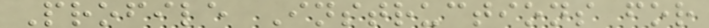Profile Instructions for
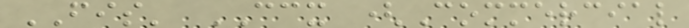FIS' CCX (Commercial
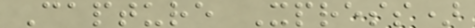Capture Xpress)
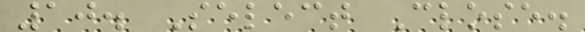10. Select Close.
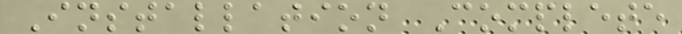Installation Complete
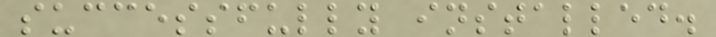successfully installed.
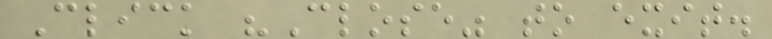Click "Close" to exit.
